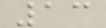13
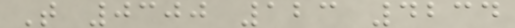T 0300 123 4234
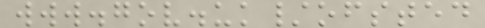www.gov.uk/ofsted
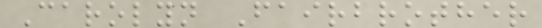Carolyn Fairbrother
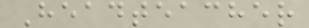Headteacher
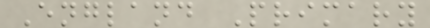England Primary
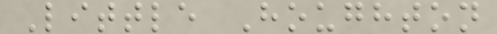Little Houghton
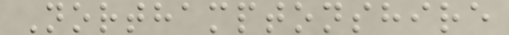Northamptonshire
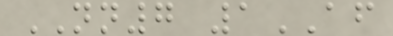NN7 1AF
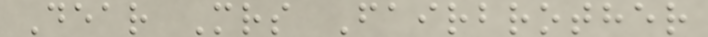Dear Mrs Fairbrother
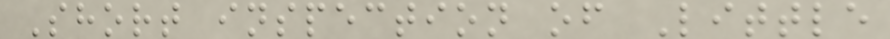Short inspection of Little
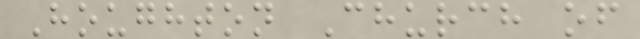Houghton Church of
